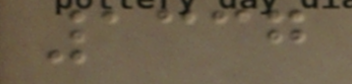1337
